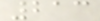213
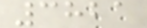3821
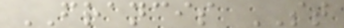FRANCIS ST
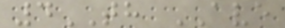4TH AVE
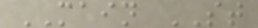MAIN ST
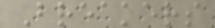Breakers
